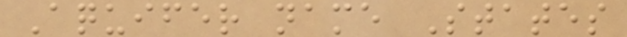Aquifer name States
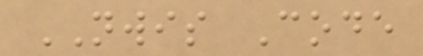NWIS Code
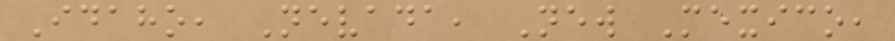Idaho, Nevada, New Mexico,
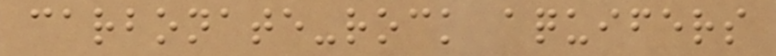carbonate-rock aquifers
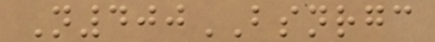N400BSNRGC
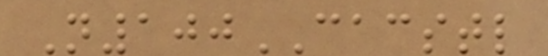N100CACSTL
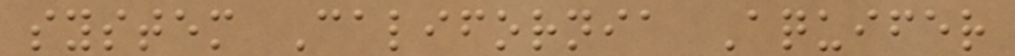system California Aquifer
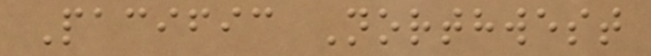Pacific Northwest
